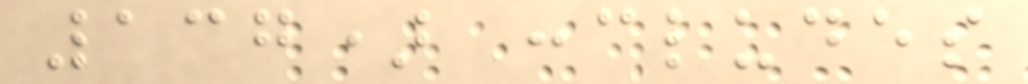137) concludes
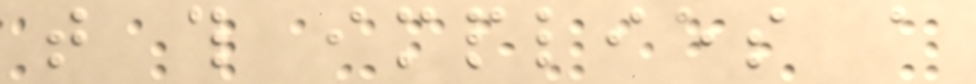that this implies a
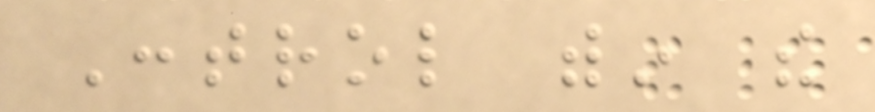Control within the
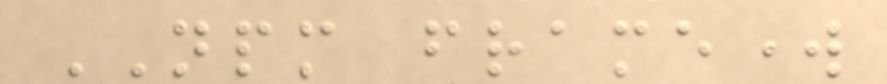NPM framework
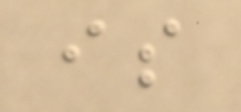is
